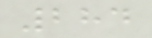284
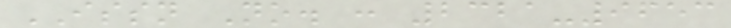ISSN No. : 2321-9653
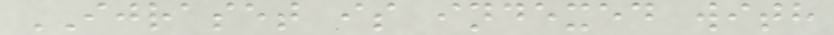IJRASET is indexed with
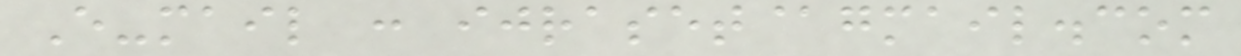E-mail : ijraset@gmail.com
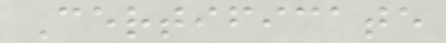Certificate
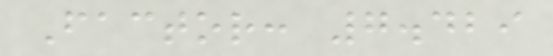Factor: 7.429
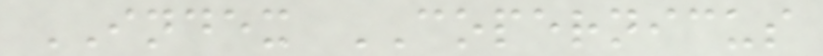INDEX COPERNICUS
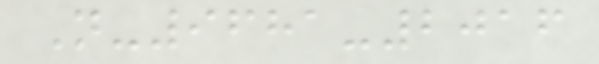N-9681-2016
